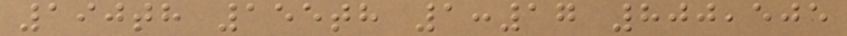190th 155th 1:17 800,505
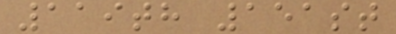119th 151st
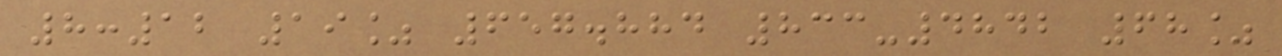8:12 19% 657.884 833-4842 68%
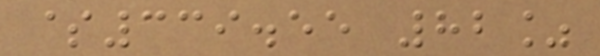$339.55 82%
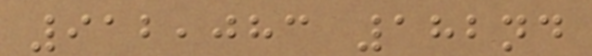912,083 182nd
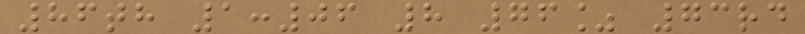86th 1:06 8 76% 73rd
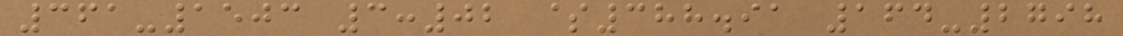361-1503 3:02 $388.91 164-2798
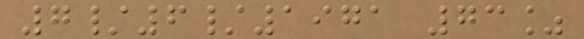7/6/1971 73%
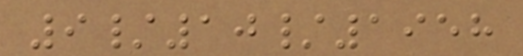9/10/1958
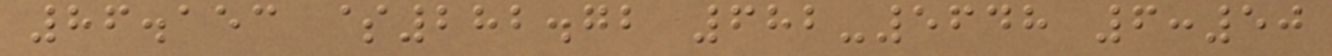86.153 $282.72 682-5648 6:50
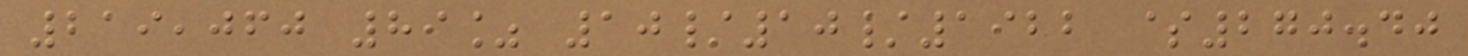219,060 89% 10/10/1922 $270.40
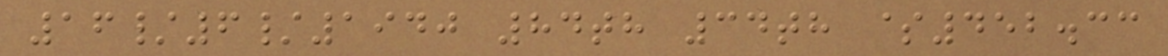16/6/1940 84th 34th $452.33
